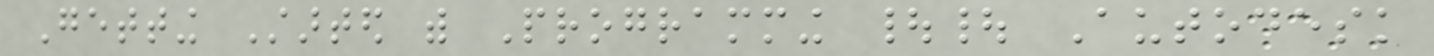Getting Started with Programming || Autodesk
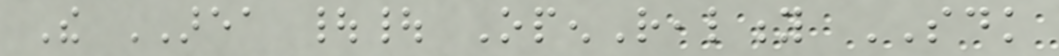The AREA || OpenReality SDK
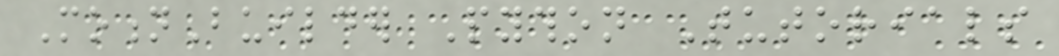MotionBuilder Python Tutorials
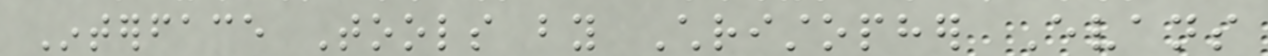Interface Tools by Christopher Evans
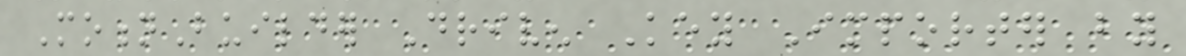MotionBuilder Driven Key Importer by
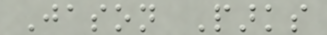Jason Parks
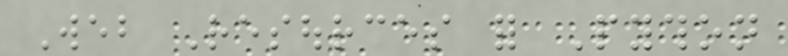Web Resources for Python
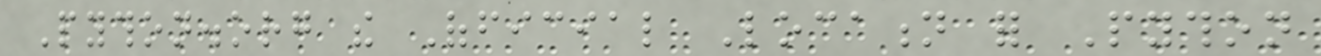Python.org the Official Location for Python
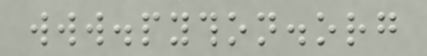www.python.org
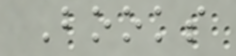Books
